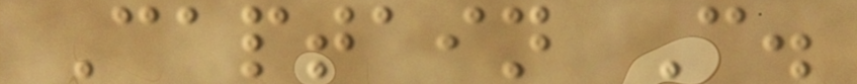Captain C.
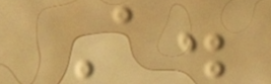A.
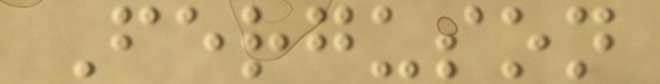Ferguson
